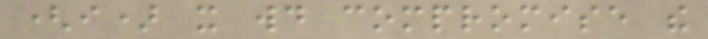(i) it would compromise the
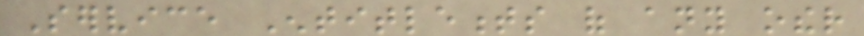Service Entitlements of any other
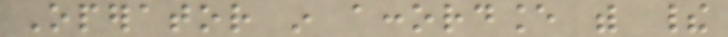Operator in accordance with their
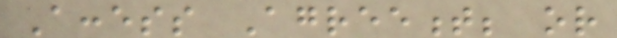Access Agreement; or
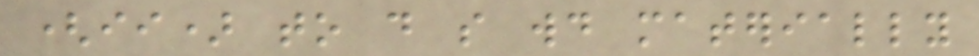(ii) to do so would materially
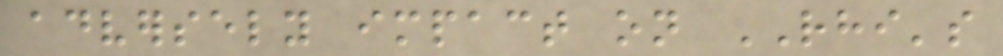adversely impact on RHI's
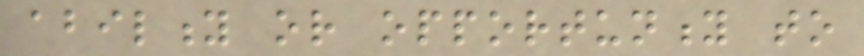ability or opportunity to
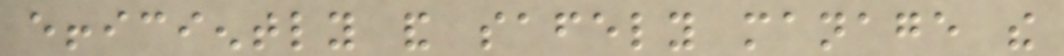efficiently and safely manage the
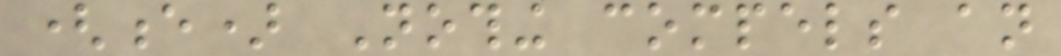(e) Nothing compels an
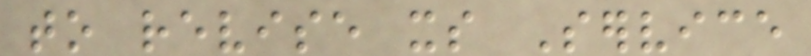to revise its Service
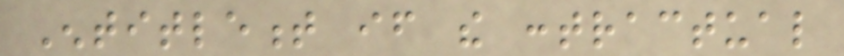Entitlement if the contractual
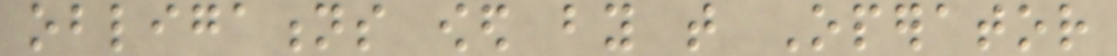obligations owed by that Operator
